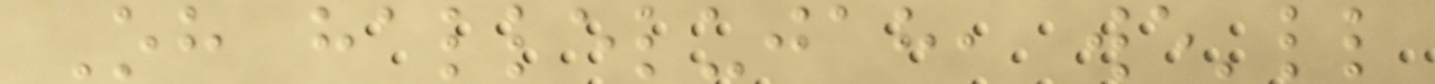Oh hallelujah, we'll
